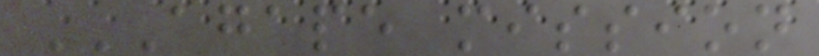AGAPE MISSION
